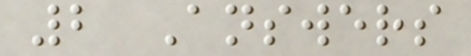2 Answers
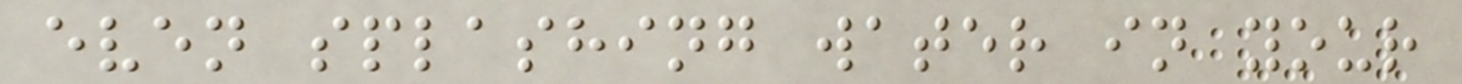even splashing water in your
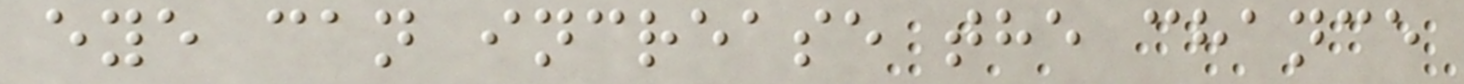eye can increase the chance
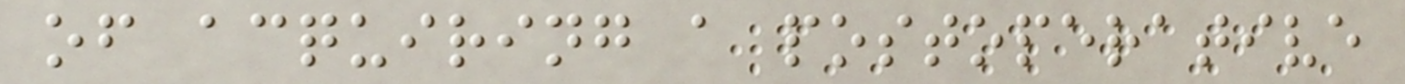of acquiring a postoperative
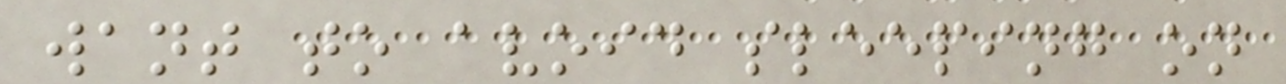want to avoid sleeping on
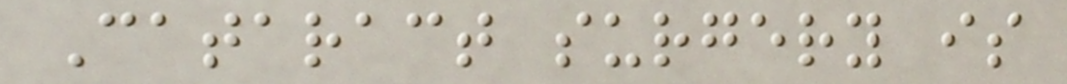Cataract surgery is
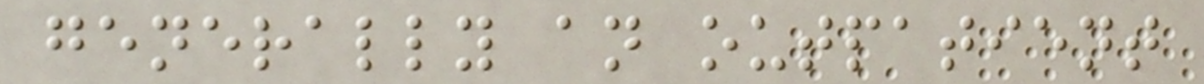generally an outpatient
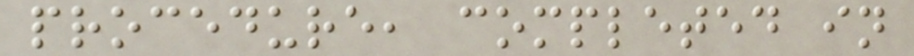procedure, completed in
